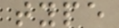type
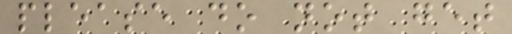please do not get
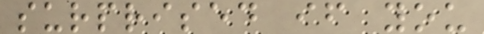surprised if you
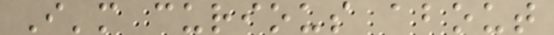I'm curious about
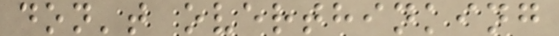don't overthinking
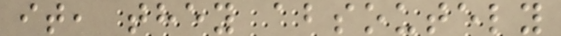it, they absoutely
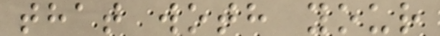that woth your
